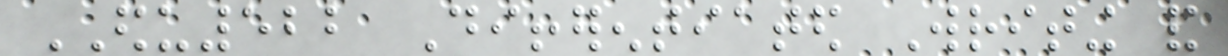EDU522 Differentiated Writing and
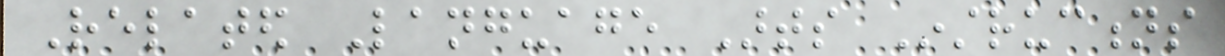Related Language Arts Instructions
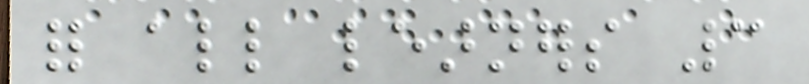for all learners 3
